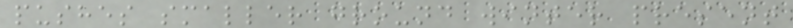pushes smaller ground winter present
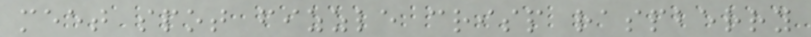meet spot fizzle crisp raspberry
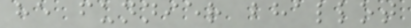he funnier bhallot
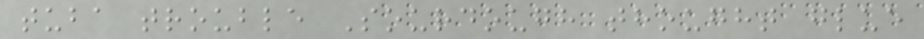tuba trouble Sourdough thought glue
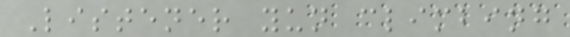Listener yun climbing
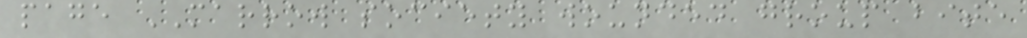page MARROW society wounded group bite
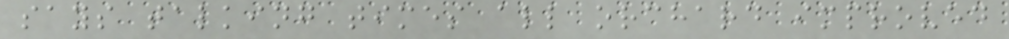says talking times all orchard improved
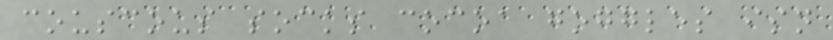couscous socks cocoa goggles isn
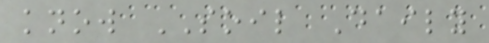know SOIL Daily
